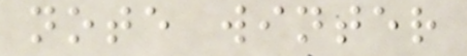note winter
